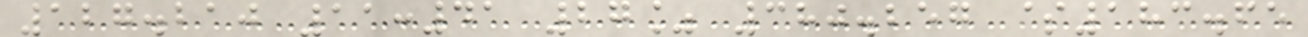127.210 11:41 27% 380.257 $183.65
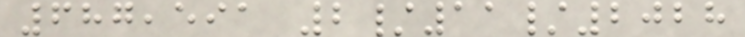687,591 2/11/2028
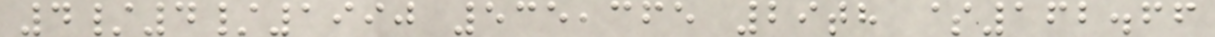4/4/1990 535,365 29th $162.66
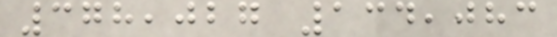378,027 134,083
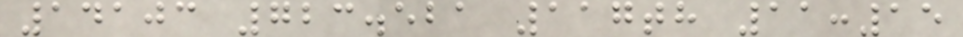14103 723.521 117th 11:15
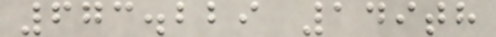673.229 149th
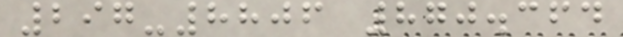297-8806 870.364
